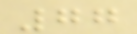77
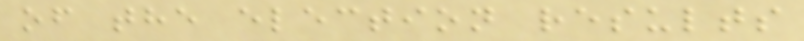of the election results
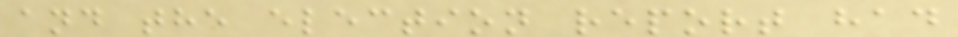and the election report had
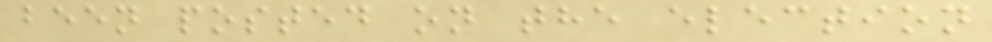been posted on the election
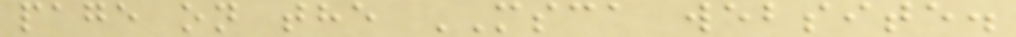page on the MSCA website.
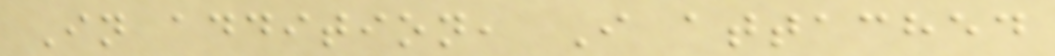In addition, I attached
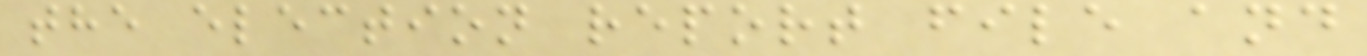the election report file and
